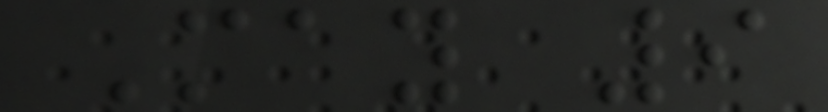May 9
